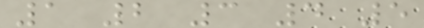1 2 3 4 5
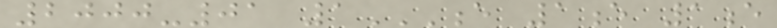2000-01 1E 1E 1E
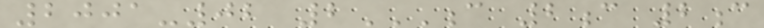2001-02 2C 2C 2C
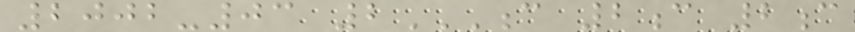2002-03 2C 2C 2C
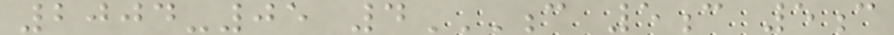2004-05 4C 5C 5C
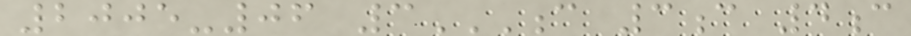2005-06 3C 3C 4C
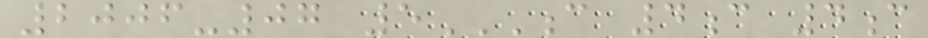2006-07 5C 4C 4C
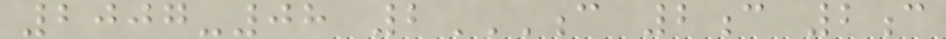2007-08 2C 2C 2C
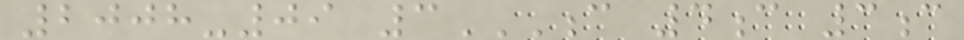2008-09 3C 4C 3C
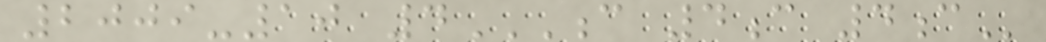2009-10 4C 4C 4C
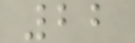22
